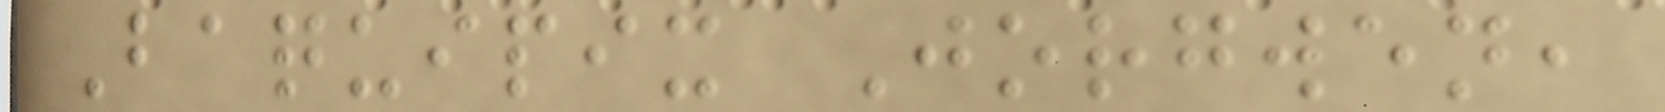Baquipix Jorgwen,
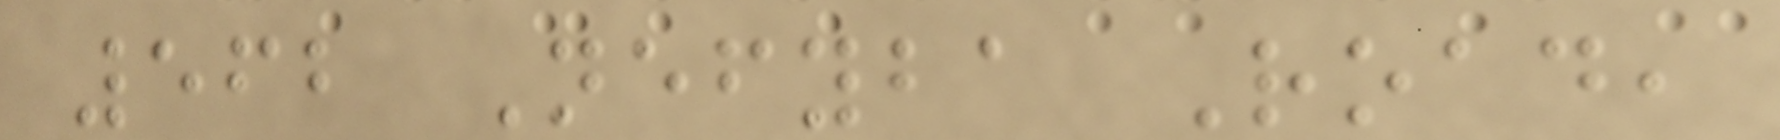562 Nefyba Road,
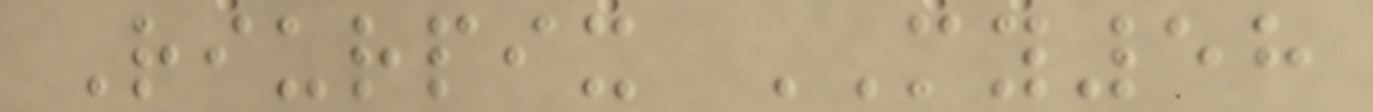Riurpix MY58
